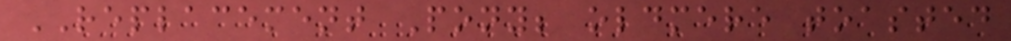REPLACEMENT Pony; oldmere toasted
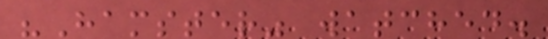"Hamster" watched.
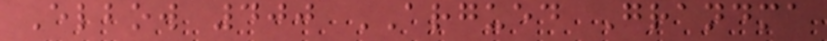Elbow 400 ARGUED Grandma
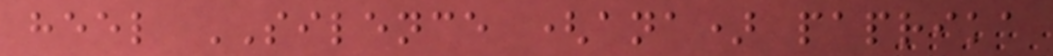heel SILENCE (ana) paprika
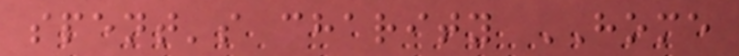spent's charity HOME
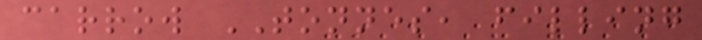carrow TONNES, filling
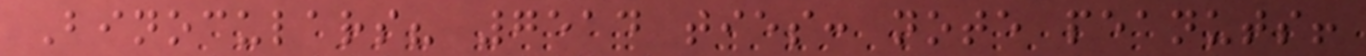Binoculars? 7514 ties: note peanuts!
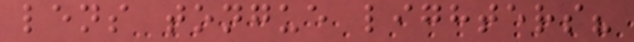lens tongue lighters?
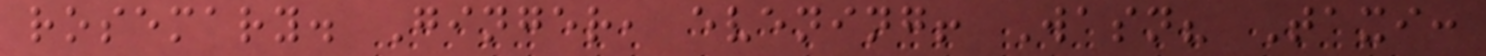rosemary. Ginger, evening! Wasn? Taxi:
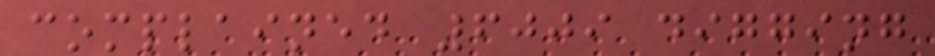complained 6009 digging
